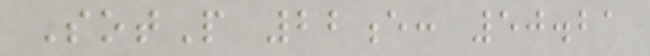SotP 22e: 50.21
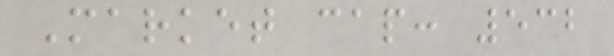Market cap: 532
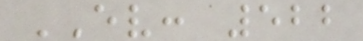EV: 522
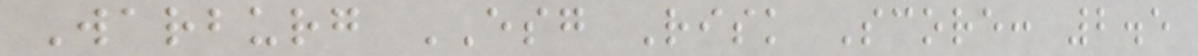Warburg ESG Risk Score: 2.5
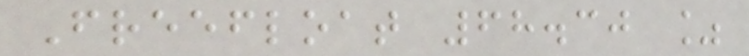Freefloat 68.30 %
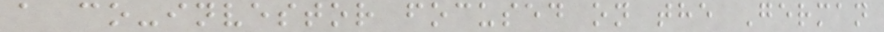a co-investor focused on the German
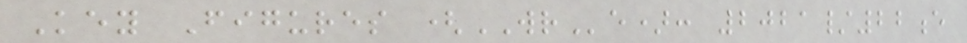Key Figures (WRe): 2021/22e
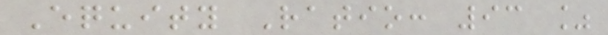Equity Ratio: 93 %
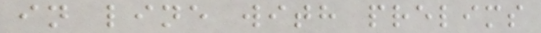in line with prelims
